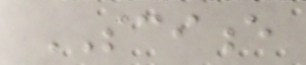SCIENCE
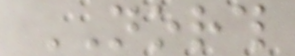NORTH
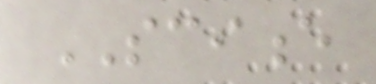SCIENCE
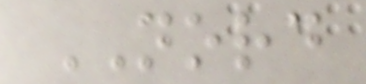NORD
